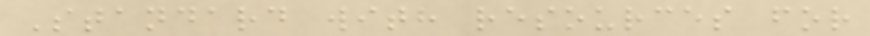Standard with resources for
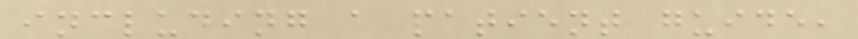including a patient guide,
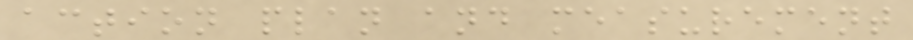action plan and measurement
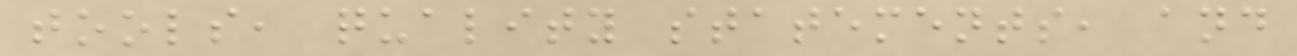tools, quality statements, and
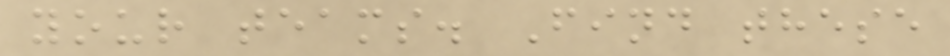your teams. Find these
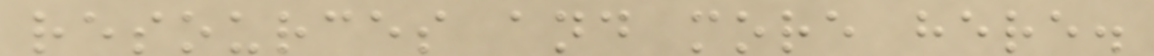resources and more here.
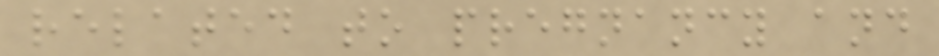related to pregnancy and
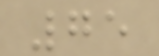75
